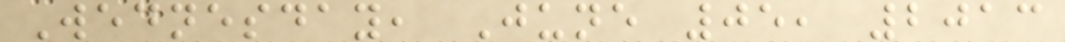Wednesday, June 05, 2013
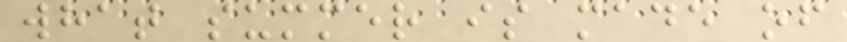what summer is made of
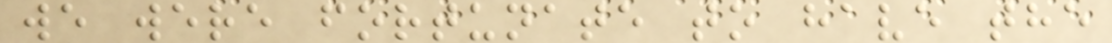we were fortunate to have the
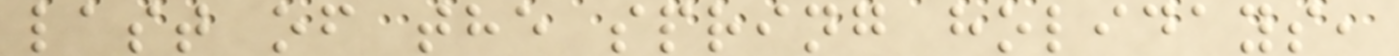last of the spring holidays,
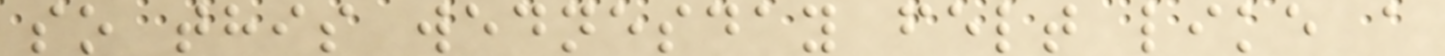so this wednesday felt like a
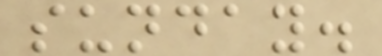sunday.
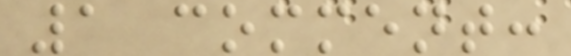1 comment:
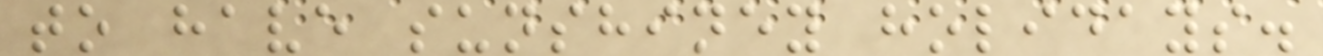to have sunshiney holidays.
